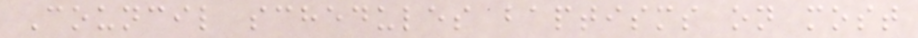Council schedules baptisms on most
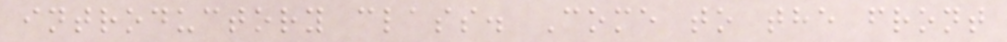introductory class. Come to the front
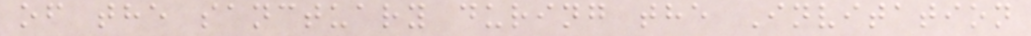of the sanctuary during the Invitation
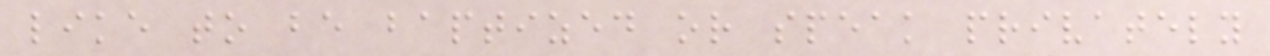like to be baptized or speak privately
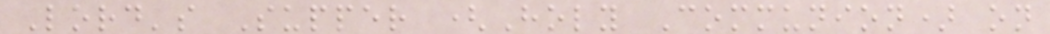Lord's Supper (Holy Communion) on
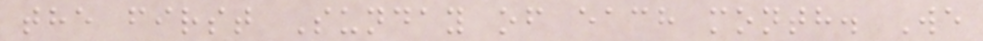the first Sunday of each month. We
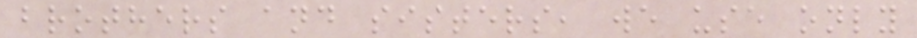brothers and sisters, we use only
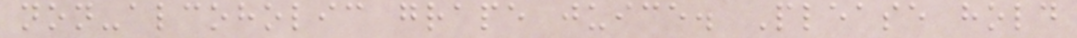non-alcoholic grape juice. Please hold
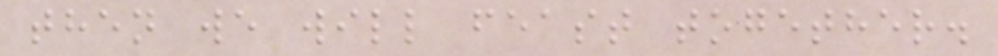then we will feast together.
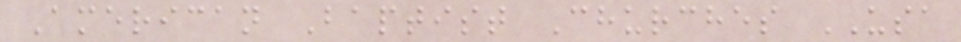American Baptist Churches USA
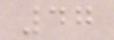47
